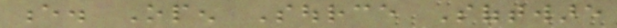e. Open Source Software
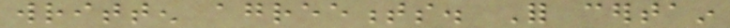written agreements. For certain
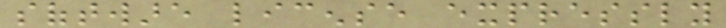software license expressly
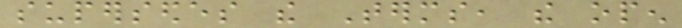supersedes the Terms, the open
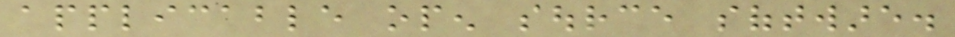applicable open source software.
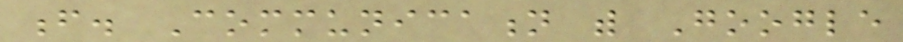f. Communication with Google
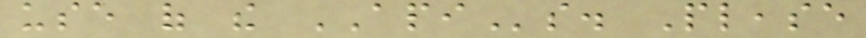use of the APIs. Please
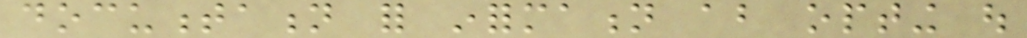documentation for information about opting out
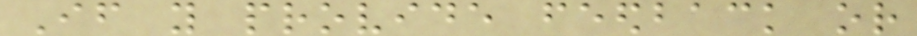If you provide feedback or
